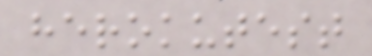herokutest
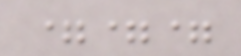===
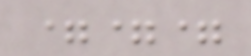===
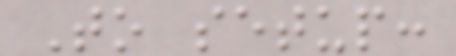To setup:
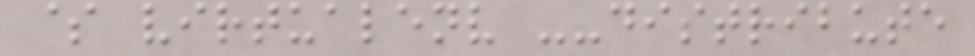$ virtualenv --distribute
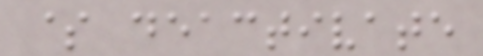$ deactivate
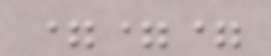===
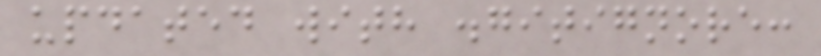updated with .gitignore:
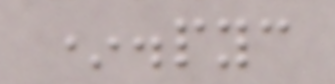*.pyc
